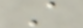A
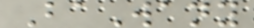BaWany
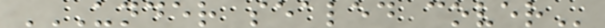UNDER SEALED COVER
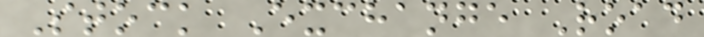Stock Exchange Road
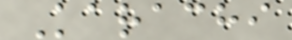Karachi
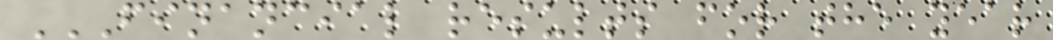FINANCIAL RESULTS FOR THE YEAR
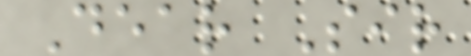Dear Sir
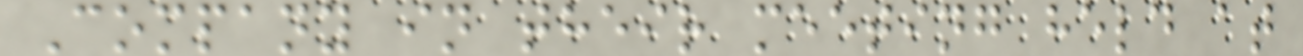Company in their meeting held at
